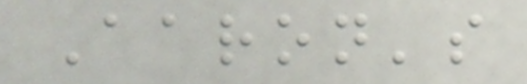Aaron's
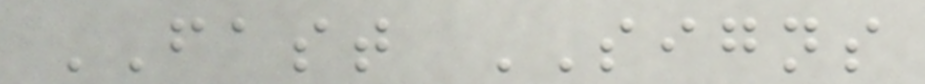FAST SIGNS
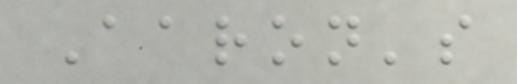Aaron's
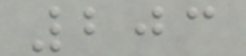203
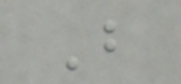B
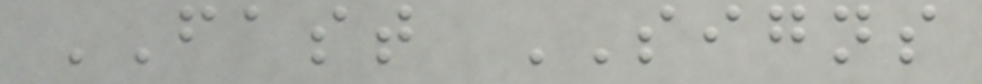FAST SIGNS
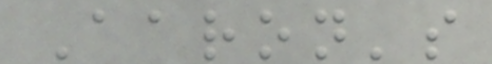Aaron's
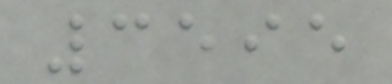3595
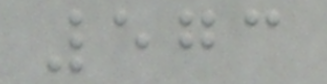573
